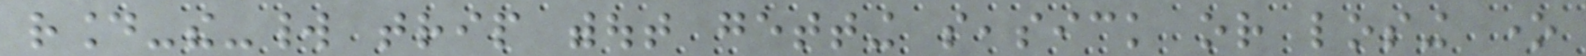round-the-world trip without getting seasick or losing one
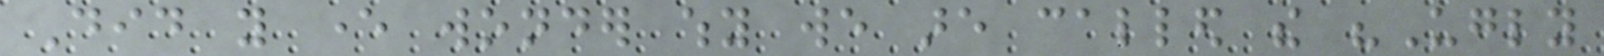Did you ever wonder why we are called the "Ugly
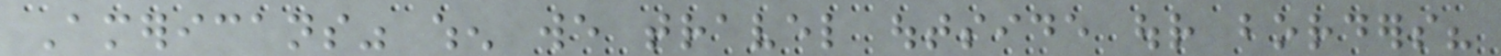Americans" when we travel outside our borders?
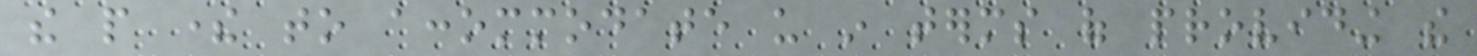the people there to accommodate us in terms of providing the
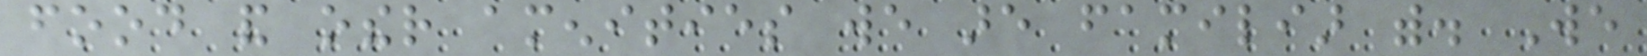food and other amenities we are familiar with. We
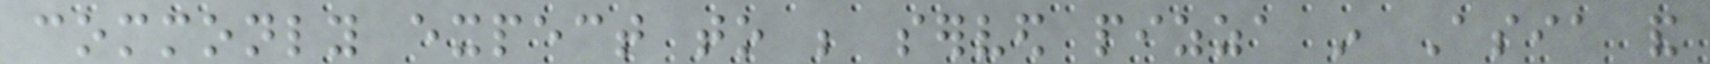commonly expect to be served pizza in Asia and
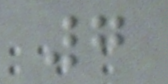7
